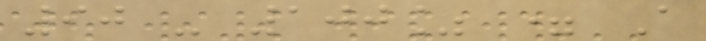90 - 100% = A
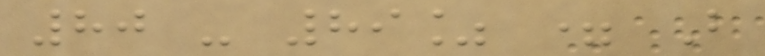80 - 89% = B
